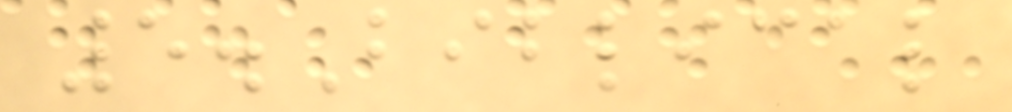5.Biblical
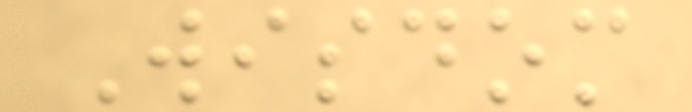Wisdom
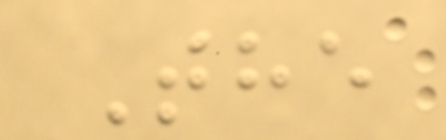The
